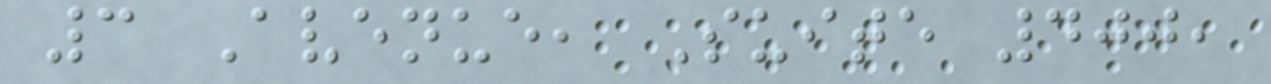3 Avenue, Suite 400,
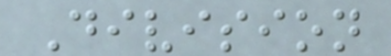Division
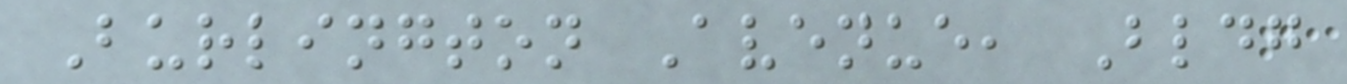Burlington Avenue, Bldg
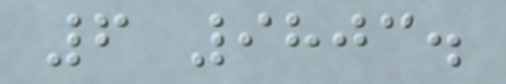6 9803.
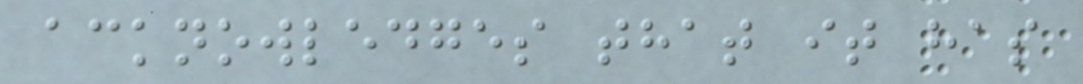acknowledges that it has
